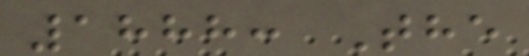1888: The
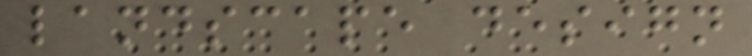landscape design
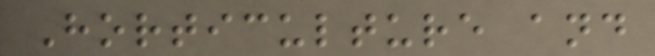Horticulture and
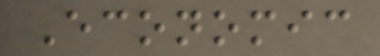Economic
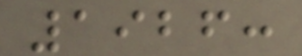1926:
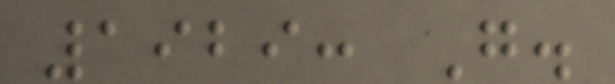1929: G.
